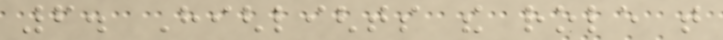6. Highlights the role that
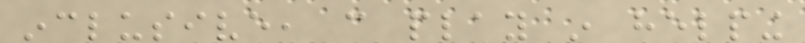inclusive, can play in helping
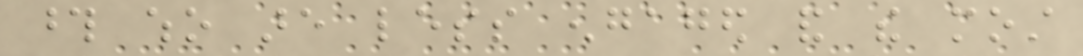those who are less engaged and the most
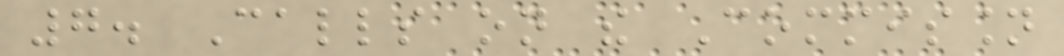7. Calls on the Commission
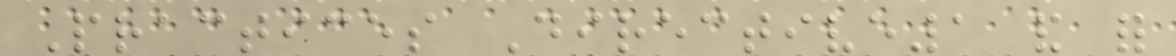Practices Directive1 and for
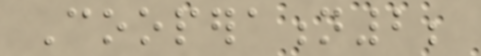Cooperation2;
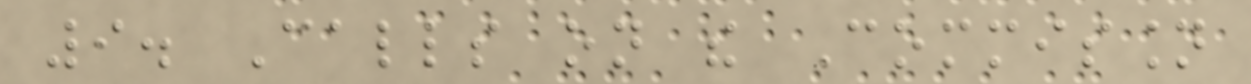9. Calls on the Commission
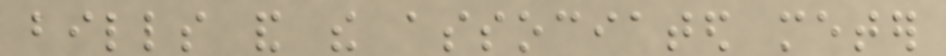bills and the associated meter
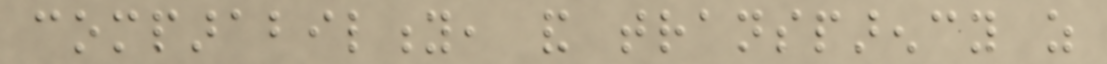comparability, and transparency as
